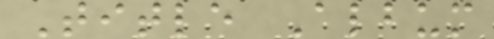Title Album
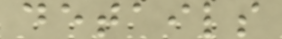details
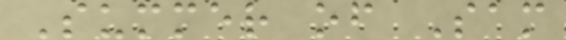Summer of Sam
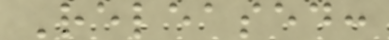Released:
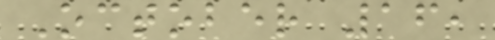October 16,
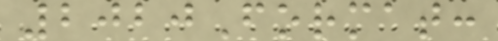2020Format:
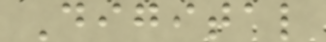Digital
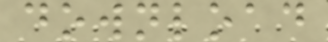download
